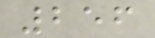256
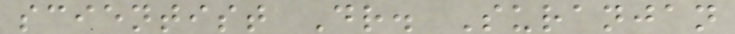scientist Dr. Suranjan
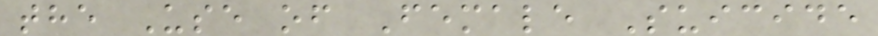the Use of Female Suicide
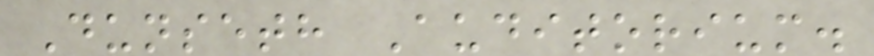Dunseth Auditorium.
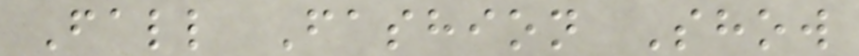Fall Fashion Show
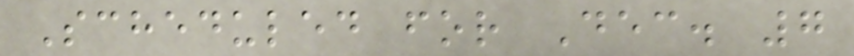Scheduled for Dec. 7
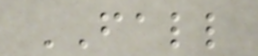FALL
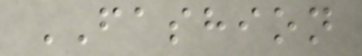FASHION
